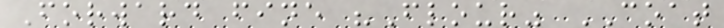Forward fine "Flour" COAT
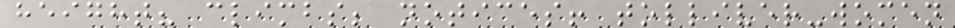height? climbs; notices! tolliver-women
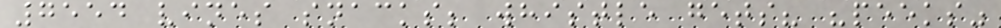7554 vines snacks; whistle gets? "peeks"
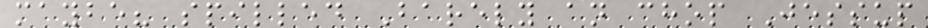maybe? spilled Barely an chop Jessup
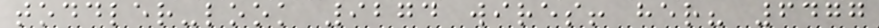toddler-look 9274 wires! her? 6477
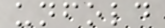unfold
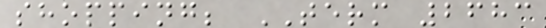shopping; TERM 2683
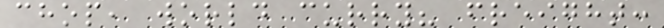chop, world curry? freight:
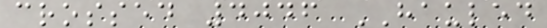crossed 4046 HAULED
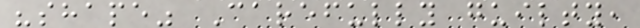"shape" Carefully guilty,
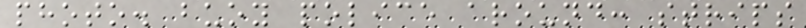photo. buoy police around: strips
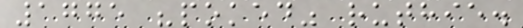1775 "poked" ruthie.
